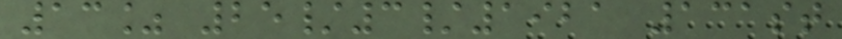13% 25/3/1921 131st
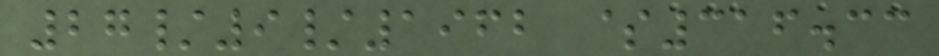27/9/1962 $316.33
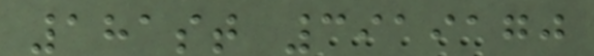181st 3919170
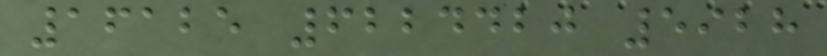16125 6224420 5928
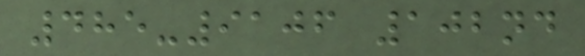485-9106 102nd
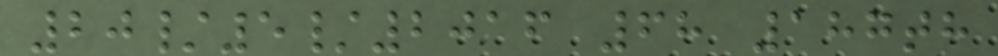20/5/2016 68 187th
